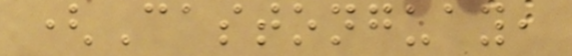(Castonguay,
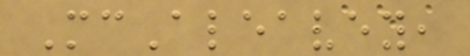McAleavey,
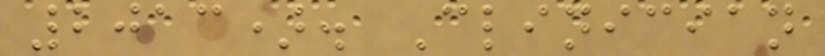2013). Clinician
